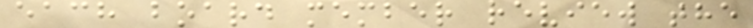each board member review the
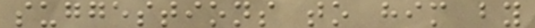suggestions to him by
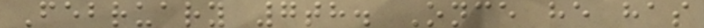February 7th. Once he has
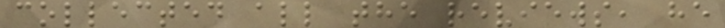collected all the reviews, he
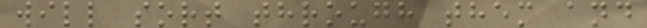will sort through them and
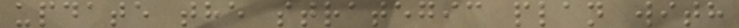update the strategic plan with
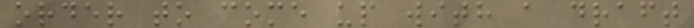order to come up with a draft
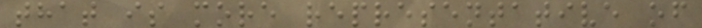that is more representative of
